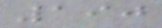190
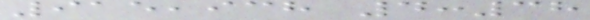915,938 4:38
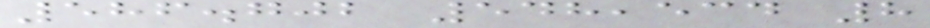586.702 548,534 8
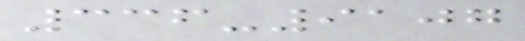336-9107
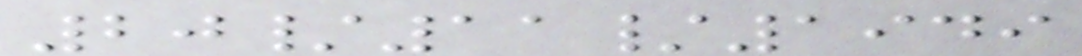20/11/1949
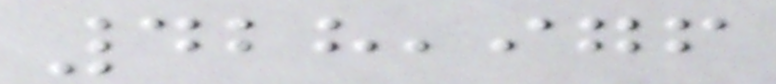428,976
